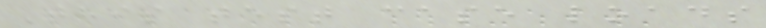This test case loads
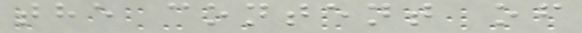the content of
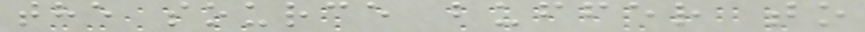the source buffer to
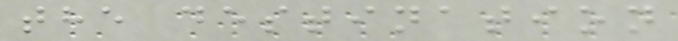the destination
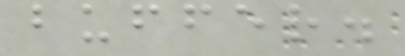buffer.
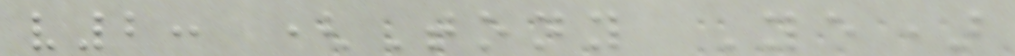v2: (Tony Ye)
